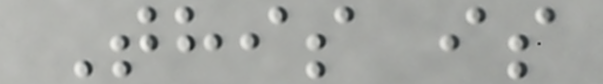This is
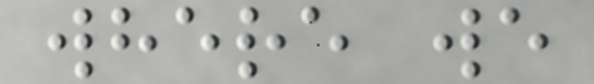where we
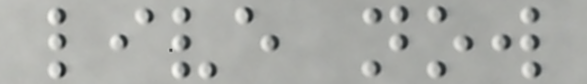live now
